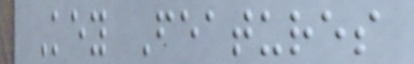Key Features
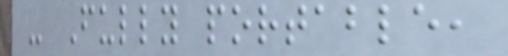- Fully portable,
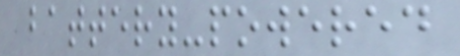battery-powered
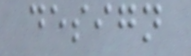design
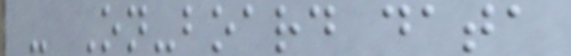- On-board data
